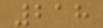218
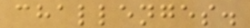challenges.
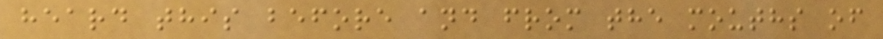heard this before and from the mouths of
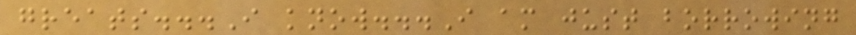greats...I know...I am just borrowing
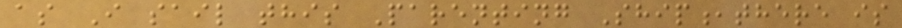as I sail this Parenting Ship,there is
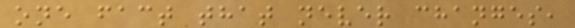one fact that never changes,
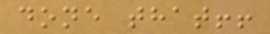done that!!
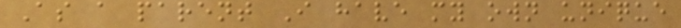As a parent I have my own unique
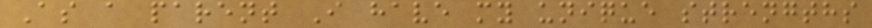As a parent I have my unique strengths
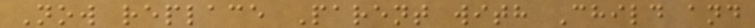Now replace Parent with Child and
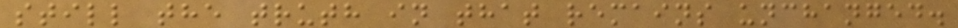still the truth in that remains unchanged.
